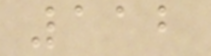112
